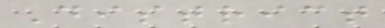District
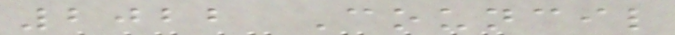2022 Council
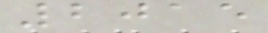2015
